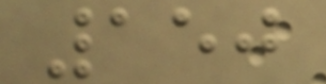150
